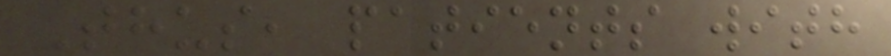Thus, patients with
